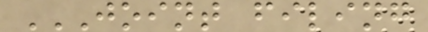JOINT FILING
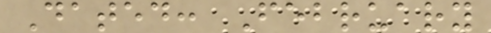Dated: February
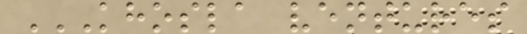KHOSLA VENTURES
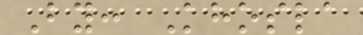By: Khosla
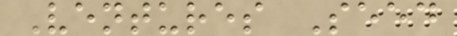Ventures Seed
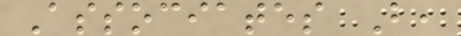Associates B,
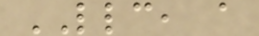LLC, a
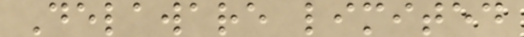Delaware limited
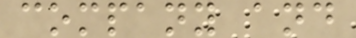company and
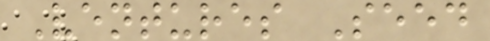Ventures Seed
